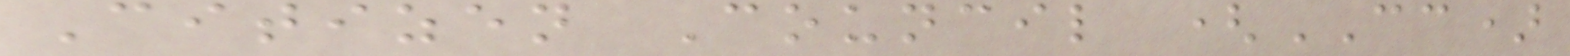Citizen Council (CC)
